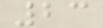23
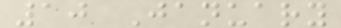10 January
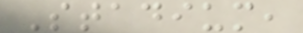Stadium,
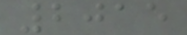2015
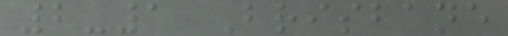2-1 Brisbane
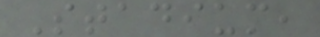Stadium,
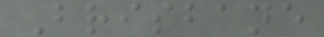Brisbane
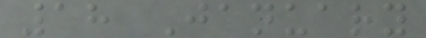18 January
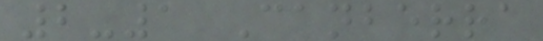2-1 Canberra
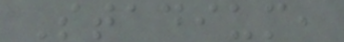Stadium,
